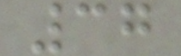37
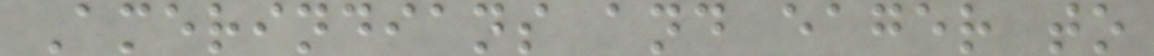Amerindians and eager to
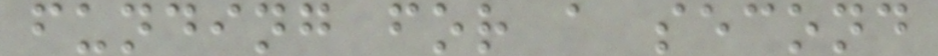funding for a second
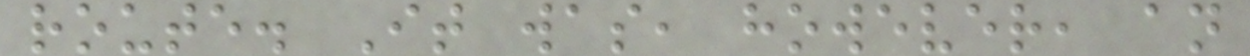route. It was, however, an
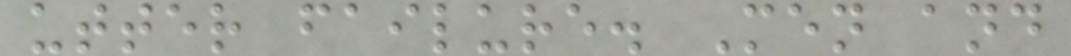utter failure. Men and
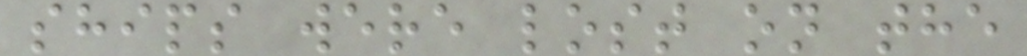ships were lost on the
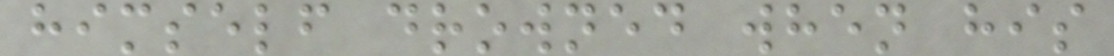himself drowned when his
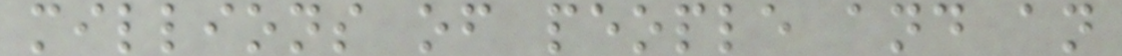millions of people and an
